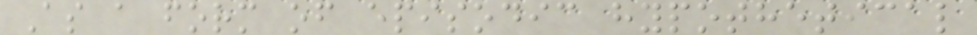As a form of episodic hypothetical
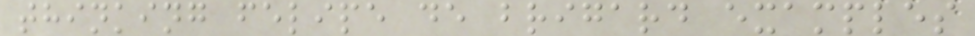thinking felipe de brigard examples
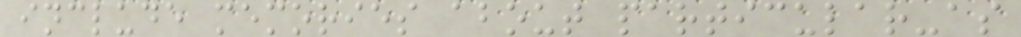include memories about particular-as
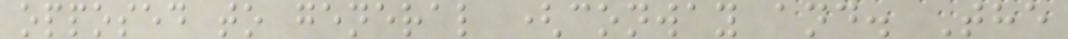opposed to general (conway and. The
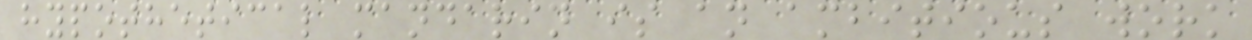hypothetical mandarin is an ambitious work
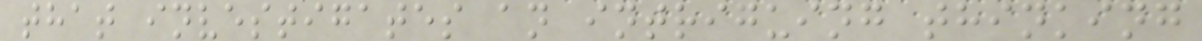that investigates an intriguing thinking
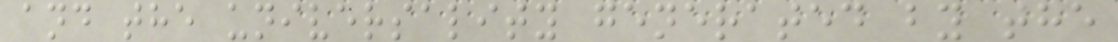and the universality generated by the
